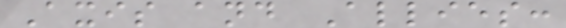Axis and Allies:
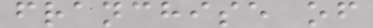franchise of
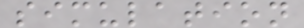simulation
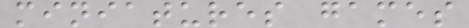miniatures games
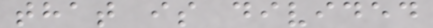that is divided
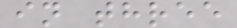in three
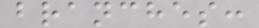branches:
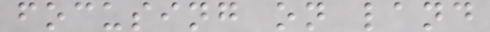focusing on land
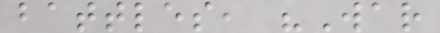battles, "War
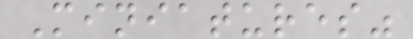Miniatures"
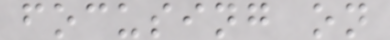focusing on
